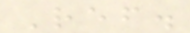Ref.
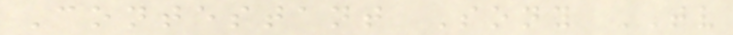Contestant Sony TV
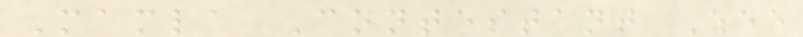Mamla Contestant Zee
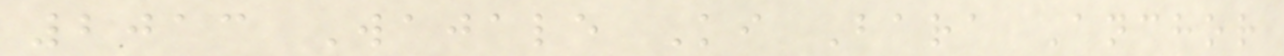2013 Wajale Ki Bara Anchor
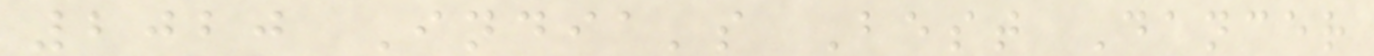2020 India's Best Dancer
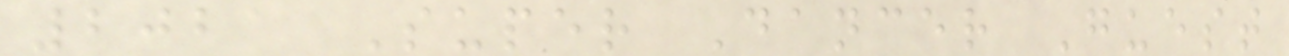2021 Super Dancer Guest
